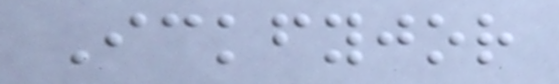Ickfyjor
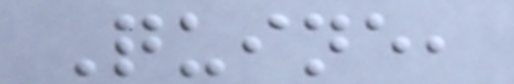Quine,
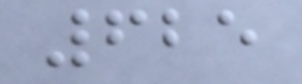625
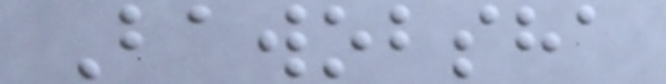Bawobsha
